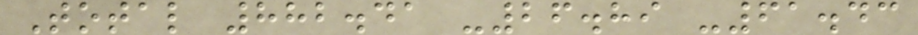Total 882.41 -26.89 -61.43
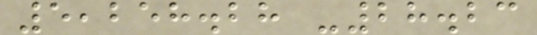5,258.28 -28.23
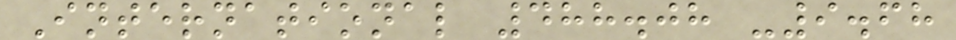International 488.08 -9.68
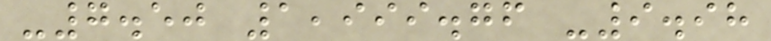-7.50 1,999.76 -9.98
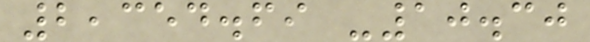2,354.69 -10.30
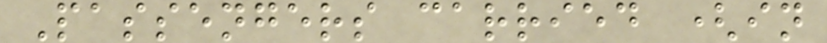Passengers carried (in
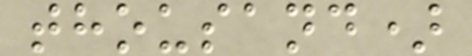thousand)
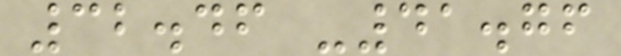32.46 -41.76
